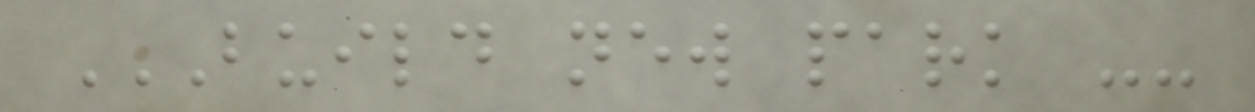BUILD NEW PARK --
